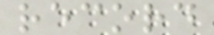record
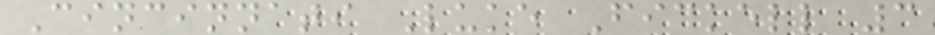Cincinnati Luke Fickell 3
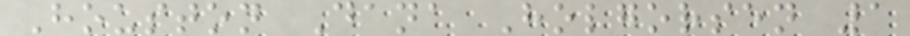Houston Dana Holgorsen 1
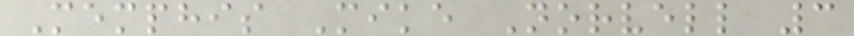Memphis Mike Norvell 3
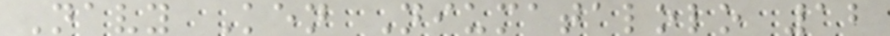Navy Ken Niumatalolo 12
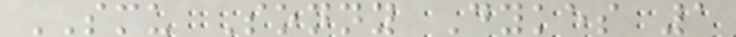SMU Sonny Dykes 1
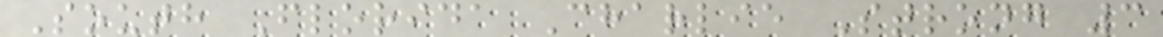South Florida Charlie Strong 3
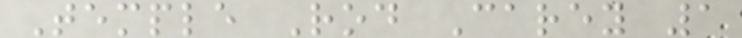Temple Rod Carey 1
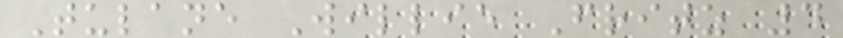Tulane Willie Fritz 4
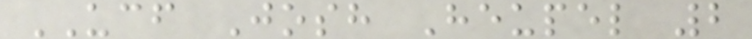UCF Josh Heupel 2
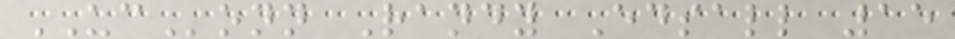UConn Randy Edsall 15
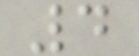4
